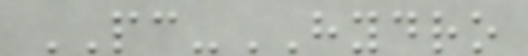PC-HYDRO
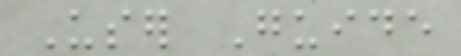User Guide
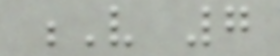V 7
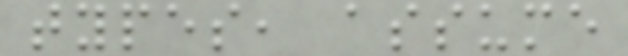types, assume
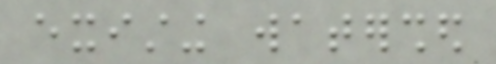existing watershed
